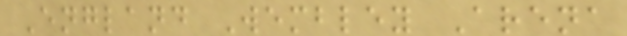England Wembley Arena
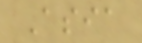Asia
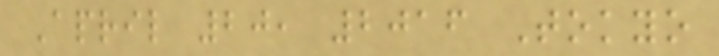April 20, 2016 Tokyo
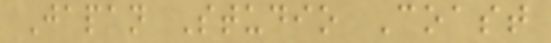Japan Studio Coast
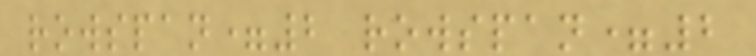rowspan=2 rowspan=2
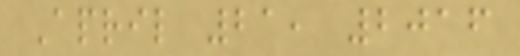April 21, 2016
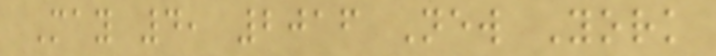May 4, 2016 New York
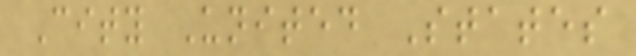City United States
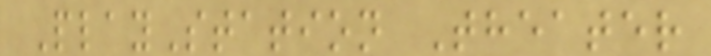PlayStation Theater
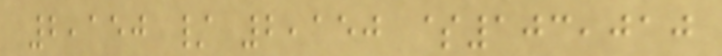2,150 / 2,150 $103,010
